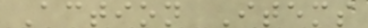Action Items
